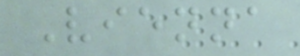Vienna
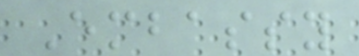Embassy
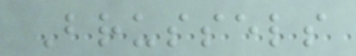Brussels
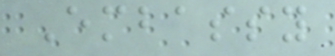Embassy
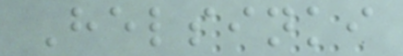Helsinki
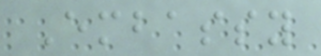Embassy
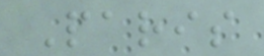Paris
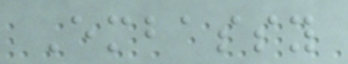Embassy
